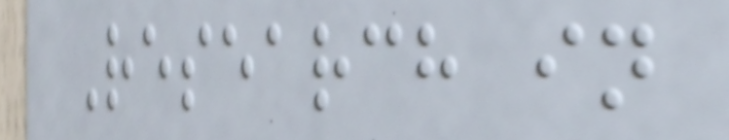Research in
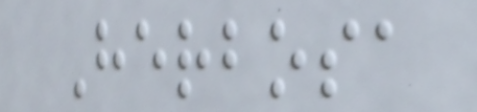Herbosa
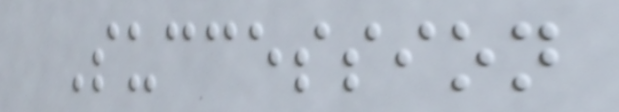Succession
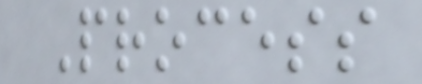Process
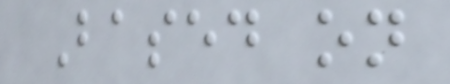Based on
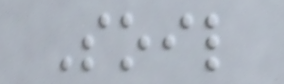Soil
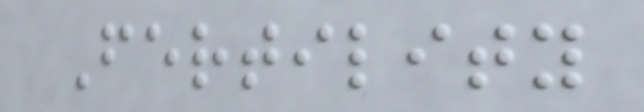Fertility
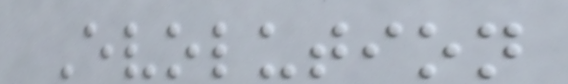Evolution
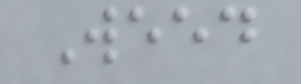Weed
